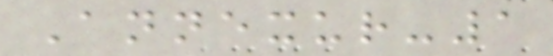Annexur-1
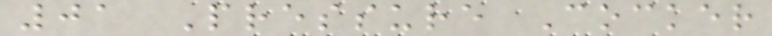01 Pressure Cocker
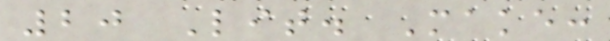20 Lit. Make:
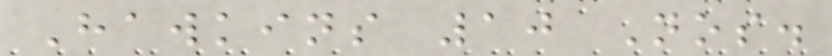Hawkins 10 Nos.
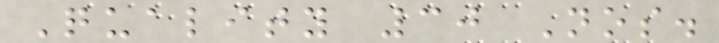Quality 30 Nos.
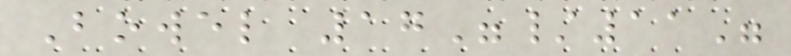Bowel 17"/11"
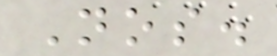Nos.
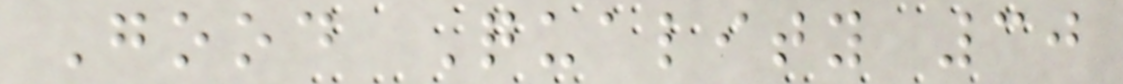Good Quality 30
